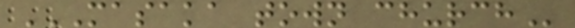MASAKA TOWN CHURCH
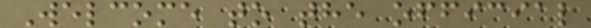Welcome to the official
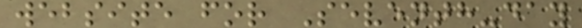website for Seventh-day
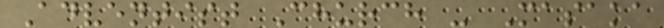Adventist Church - Masaka
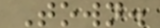Town.
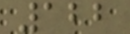122
